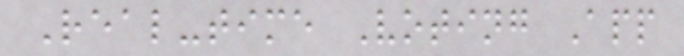Real-time Voting App
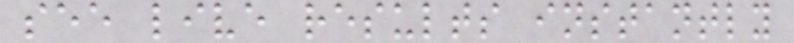see live results instantly
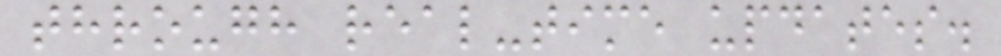through real-time updates.
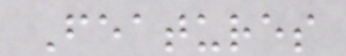Features
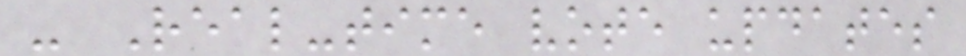- Real-time vote updates
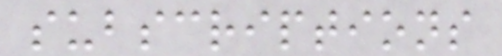subscriptions
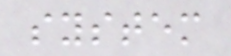system
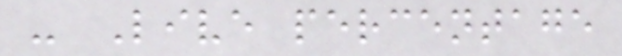- Live percentage
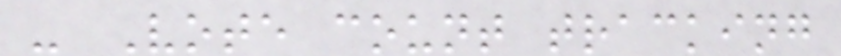- Vote count tracking
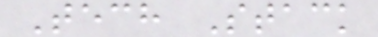Tech Stack
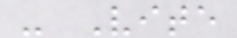- Vite
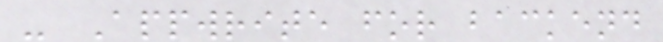- Appwrite for backend
